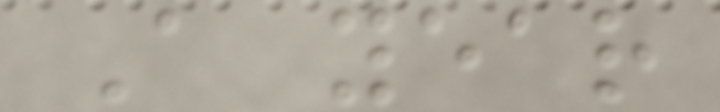A year
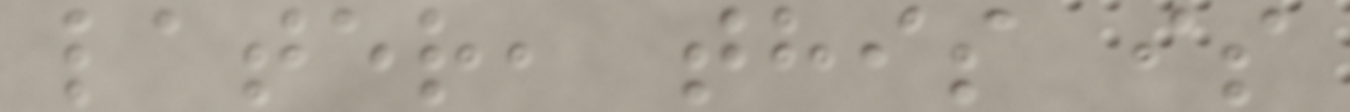later, this is
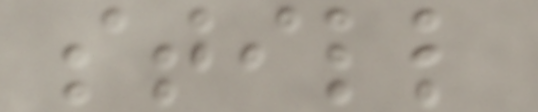still
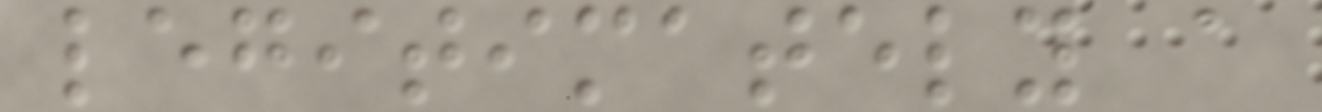legitimately a
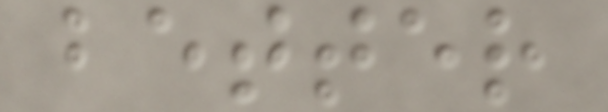better
